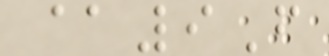@9F
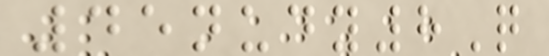45nudy8Q
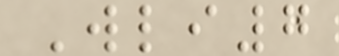Wli7
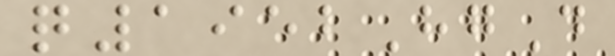q1952HgD
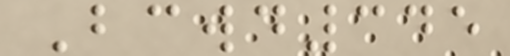Bcwd345
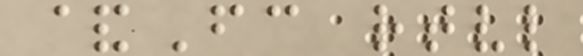&Fc rtvl
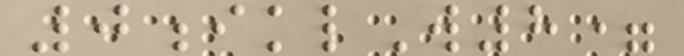0iklW8=
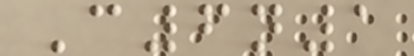C6n1
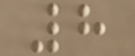8
